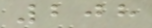208
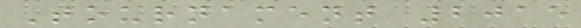Tournament 2015
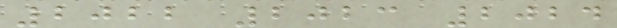2022 2023 2024
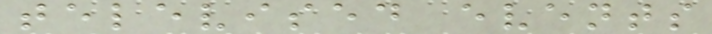televised events
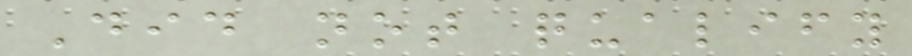Did not qualify
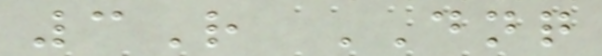3R DNQ
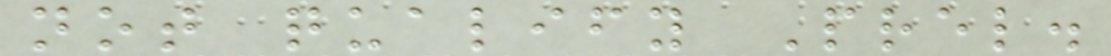not qualify Prel.
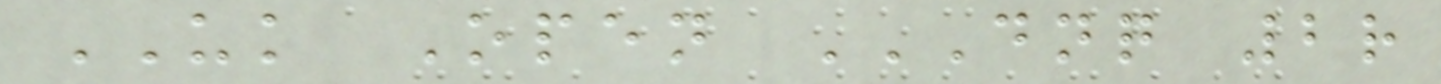UK Open DNQ 2R
